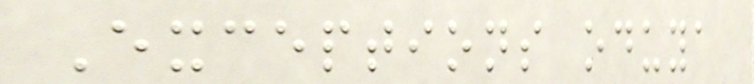Exceptions oduya
